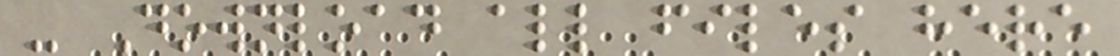- Download all files here
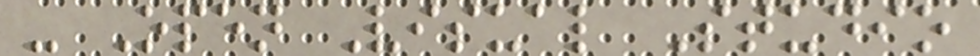- Open Visual Studio
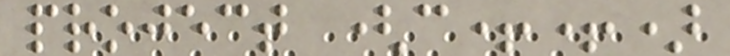project (c++)
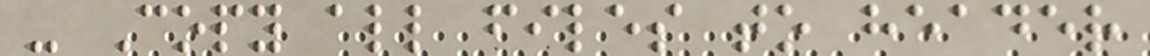- Copy all files to header
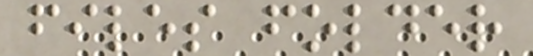files folder
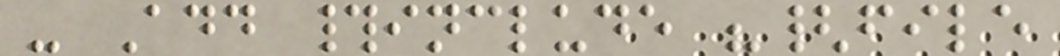- Add #include "{file
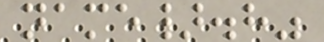name}.h"
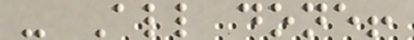- All done!
